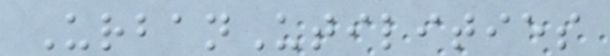UrbanUtilities
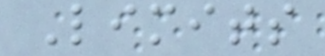Limits
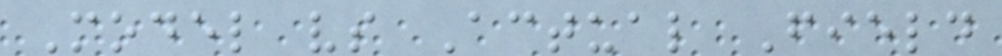Model vs Actual Field
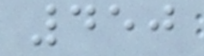450
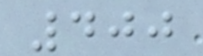400
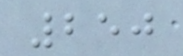250
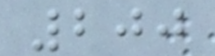200
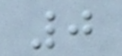0
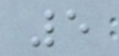5
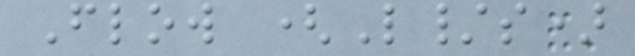Flow (L/s)
